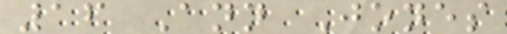16 Ann Jones
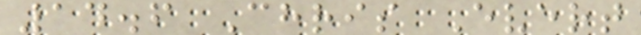14.6 Chris Evert
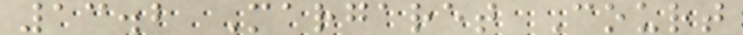13.2 Margaret Court
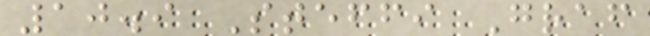10.9 Steffi Graf
